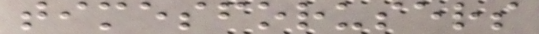timesforusers
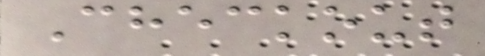Checkout
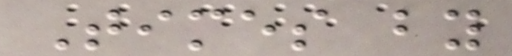Times by
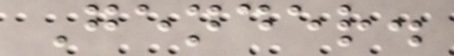Gender.
